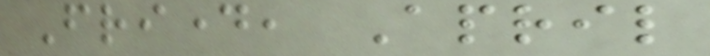Friday, April
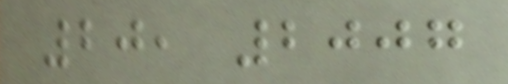20, 2007
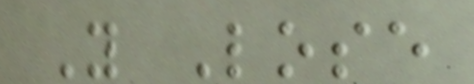You Lose
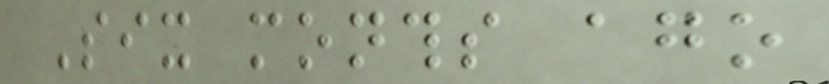Six months ago
